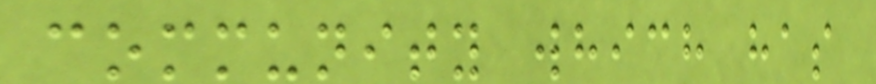community which has
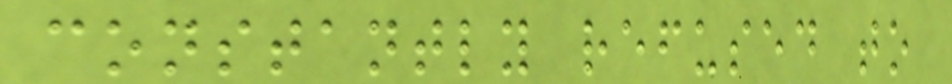constantly refused to
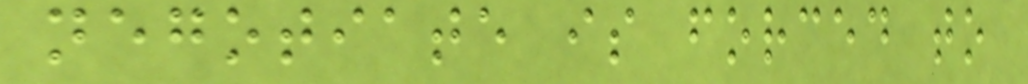negotiate is forced to
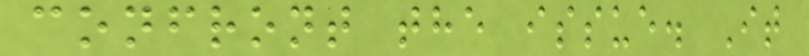confront the issue. It
